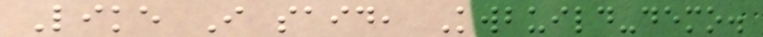Like I said, Kwbuild-demo.
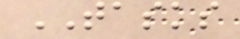TASKS
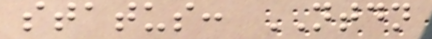status: NTDN
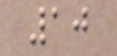10
